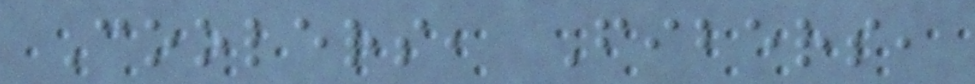Coolers, Fibers,
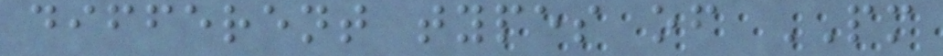different types of PM
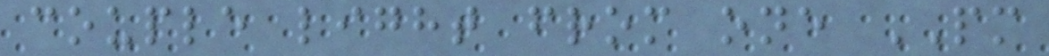couple light from one PM
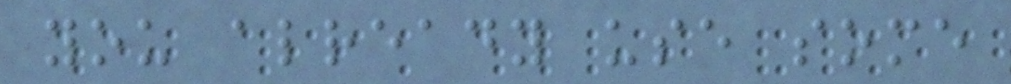you already use some
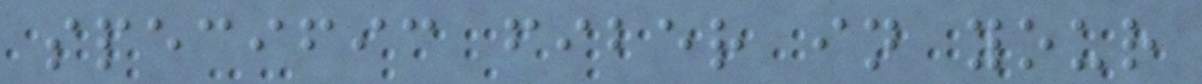specific fiber in your
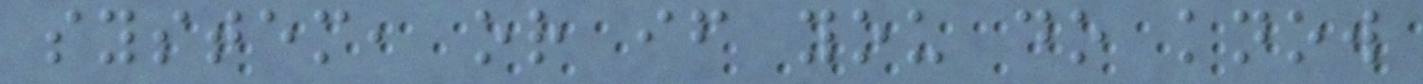system, or if you do know
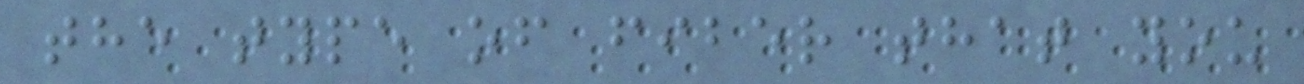the type of fiber that you
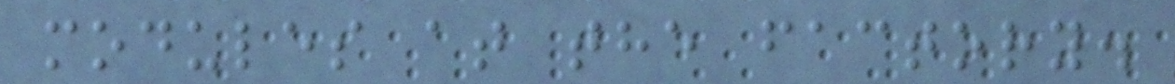modules at the factory.
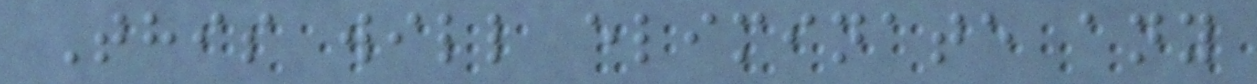This will eliminate any
